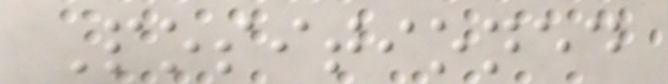Positioned
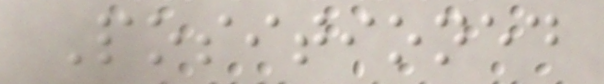Positioned
